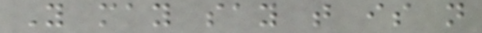You may say that is not
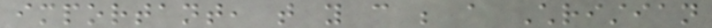important, that you can be a Christian
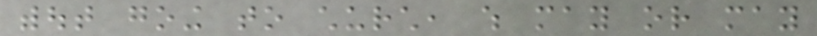without going to church, which may or may
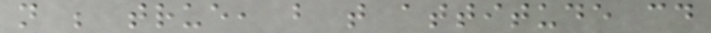not be true, but that attitude could
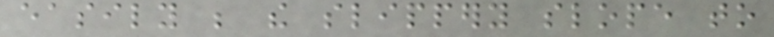easily be the slippery slope to
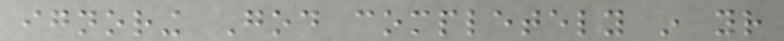ignoring God completely in your
